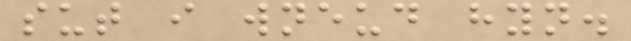sut i wneud hyn.
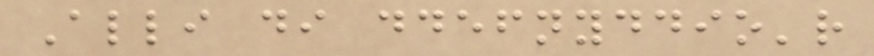Alli di ddefnyddio'r
